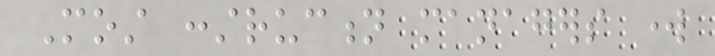Most construction managers work
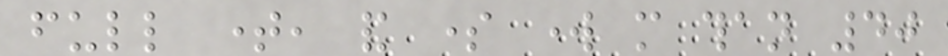full time, and some work more than 40
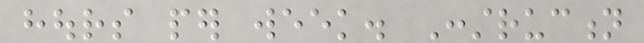hours per week. Construction
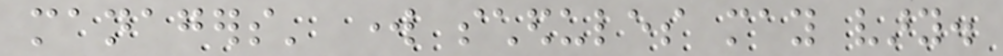managers' work schedules may vary.
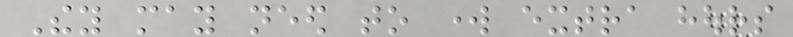They may need to work extra hours
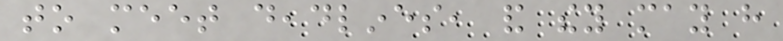to meet deadlines, and they may have
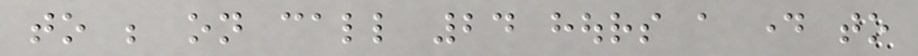to be on call 24 hours a day to
